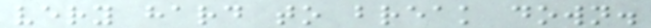very hard to break down.
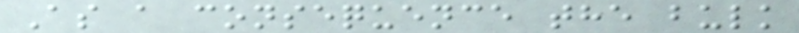As a consequence the bulk
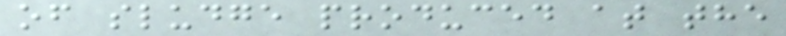of sludge produced at the
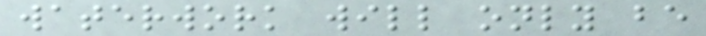waterwork will only be
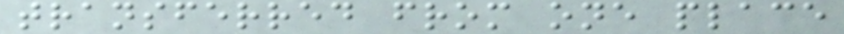transferred from one place
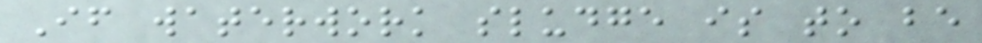If waterwork sludge is to be
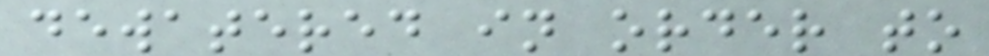dewatered in order to
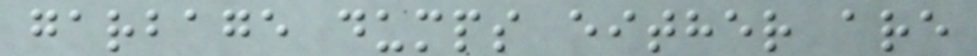garbage dumps either are
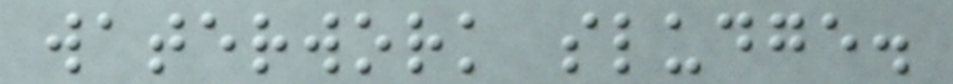waterwork sludge.
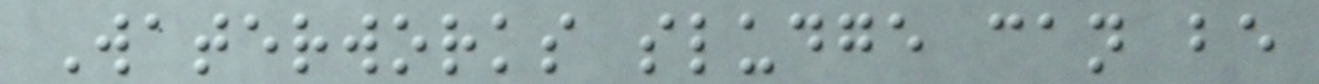Waterworks sludge can be
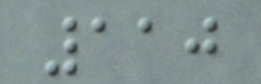110
